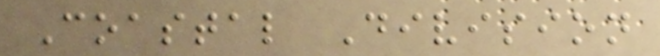Coastal Division
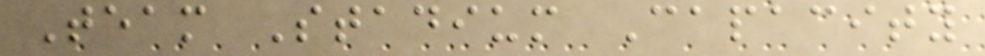Team Stadium Capacity
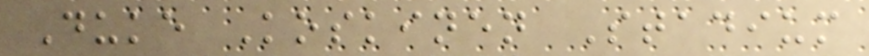Duke Koskinen Stadium
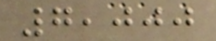7,000
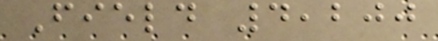Field 4,200
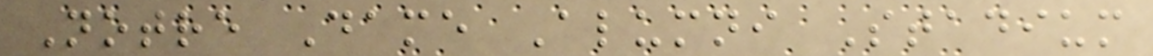Notre Dame Alumni Stadium
